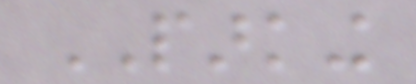PARKING
